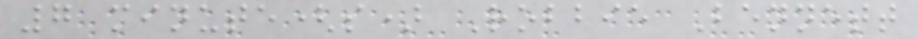7 minute(s) Robbie Bennett
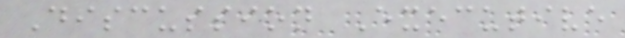Discussion Executive
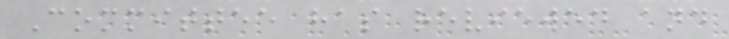Committee has reviewed and
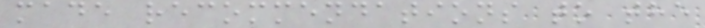made recommendations to the
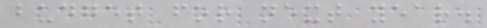budget for next year.
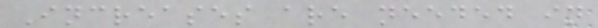Increases are needed in
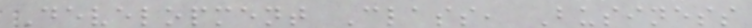Development Class, Business
